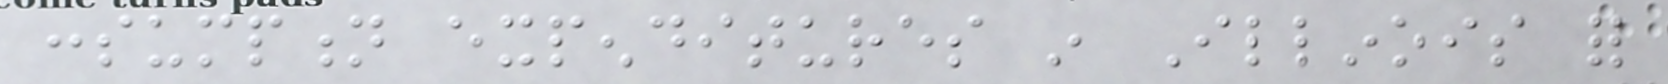consumption expenditures in Illinois for
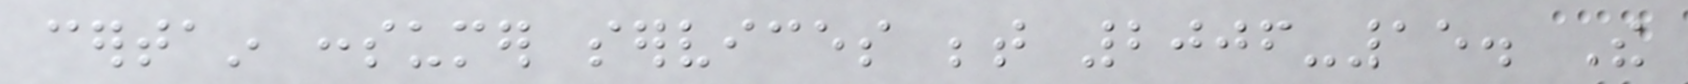certain consumer services between 2006-15. The
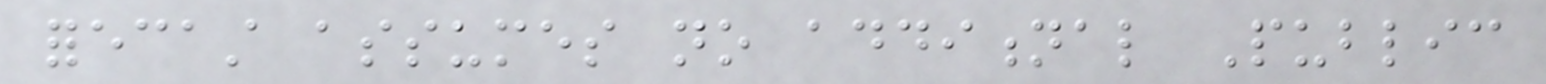forecast assumes no additional Public
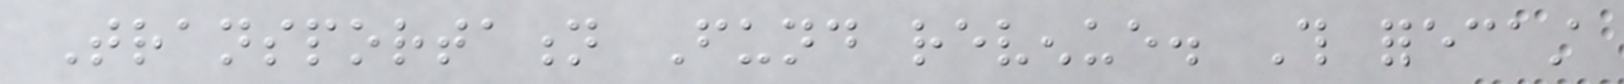Transportation Fund revenue. This forecast
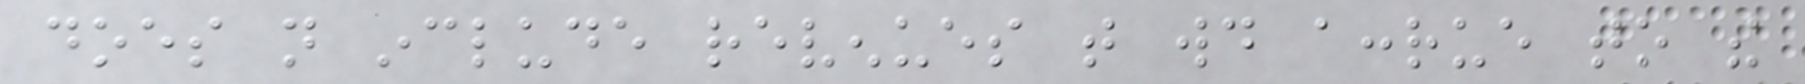does not include revenues that would accrue to the
